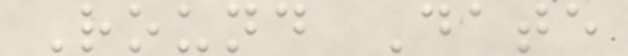Round Date
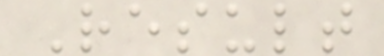Result
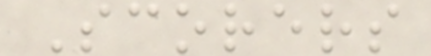Scorers
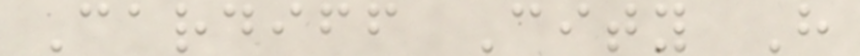Cardiff City H
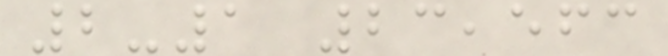2-1 23,563
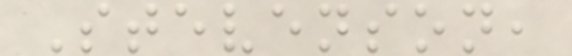Stevenson,
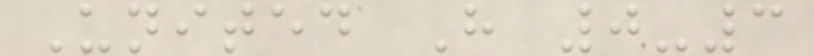United H 0-3
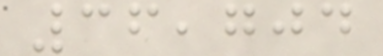36,704
